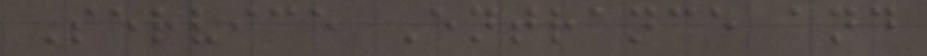Service Entrance and
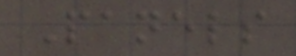Panels
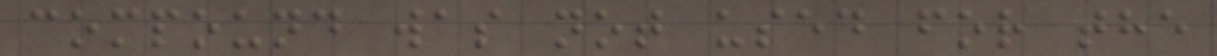compound was not used for the
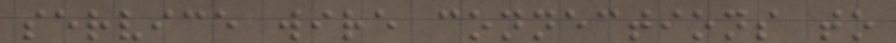service wire connections to
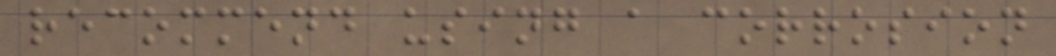recommend using a corrosion
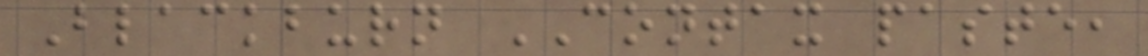Blackburn CONTAX paste,
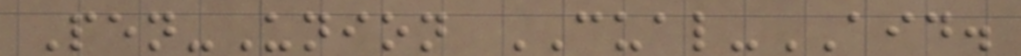Pen-Union CUAL-AID.
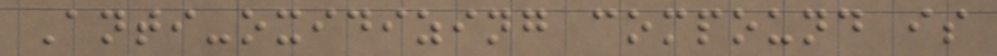Anti-oxidizing compound is
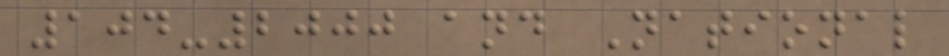104-2000 and National
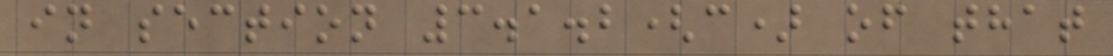in section 3.1.2(c) of that
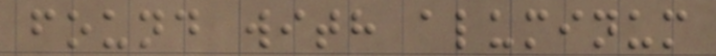found with aluminum
